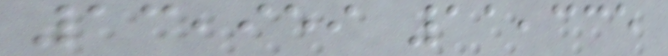13,959 11,335
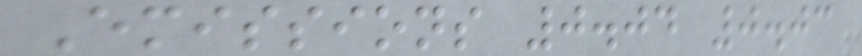Emissions 0.04 0.03
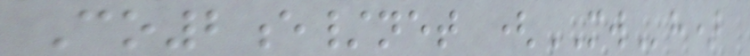Co2e/net (MWh)
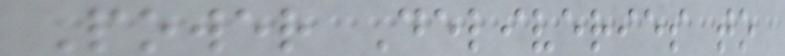Power Deliveries to
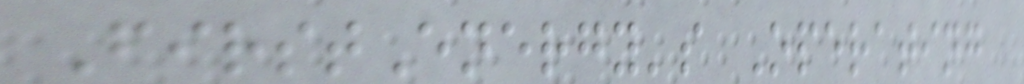FirstEnergy's Operating
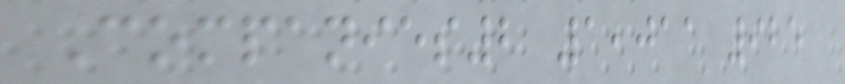Companies2 1,011 925
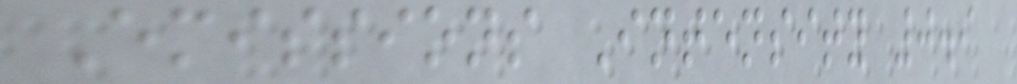Emissions Intensity 0.9
